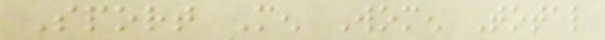Sport Men Women Total
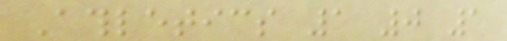Athletics 1 0 1
